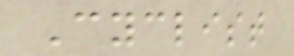Cyclist
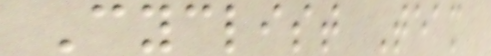Cyclist Team
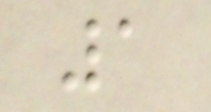1
